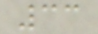33
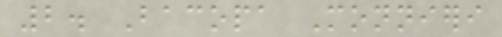2. Bacopa Monnieri
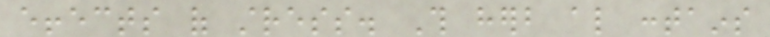effects of stress. This herb also contains
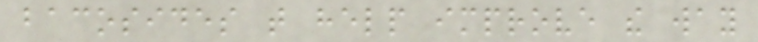bacosides that help improve the way
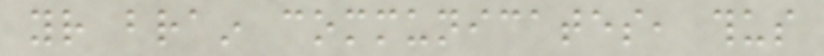your brain communicates, thus
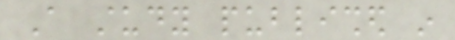A study published in
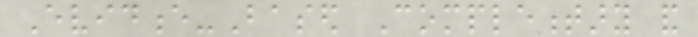Evidence-Based Complementary and
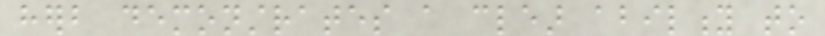herb demonstrates a clear ability to
